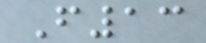F13
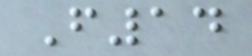F14
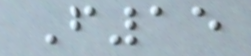F15
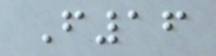F16
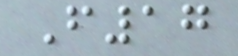F17
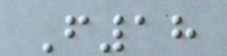F18
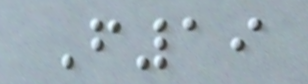F19
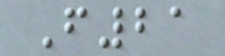F21
